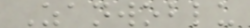Zanwoblu
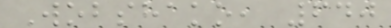Wobshako, 640
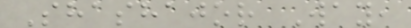Shashajor Way,
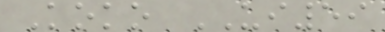Koko UI59
